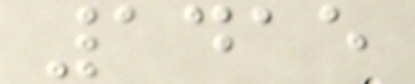1415
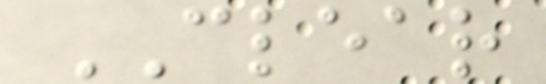CLEAR
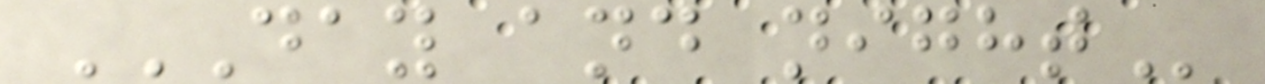DAY AND NIGHT
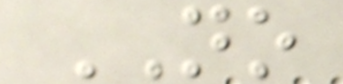NO
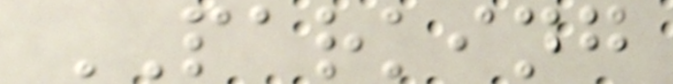PARKING
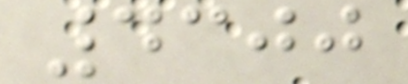4300
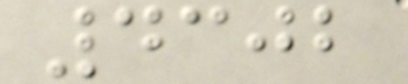4302
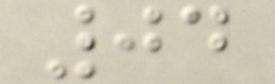04
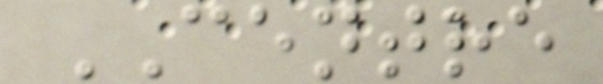CENTRE
